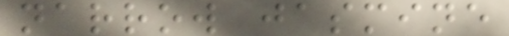narrow jasmine
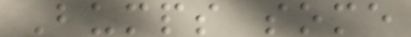Bumps some
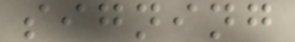signing
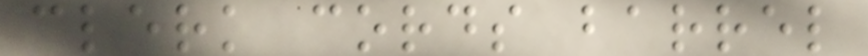clerk cords barrel
